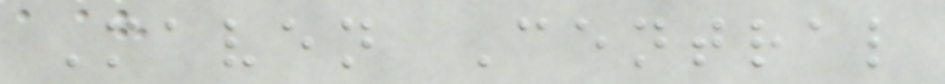Maven Central
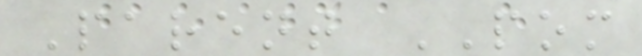Parent POM
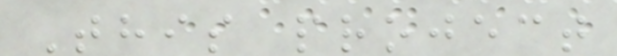This project
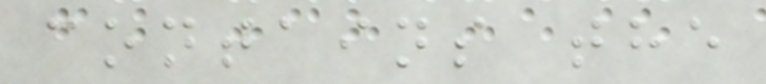contains the
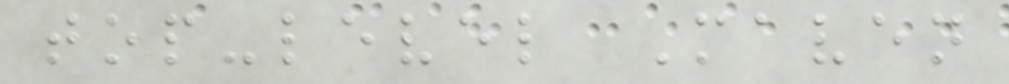top-level Maven
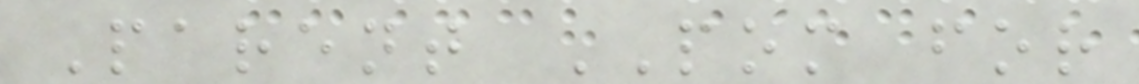Parent POM for
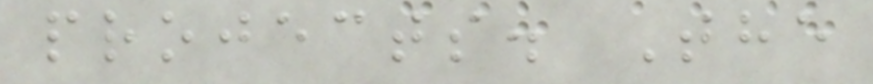projects. The
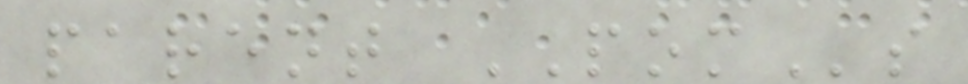parent POMs
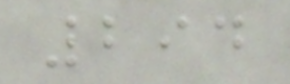294
